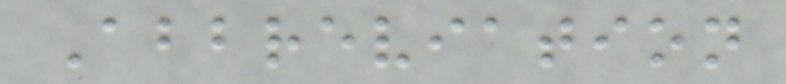Abbreviation
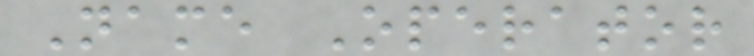Name Operator
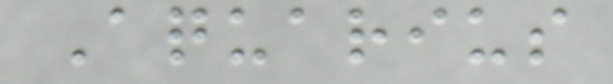Aquarius
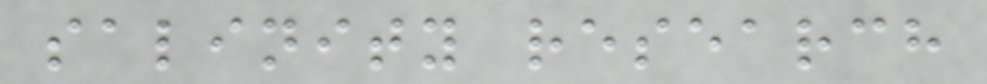salinity research
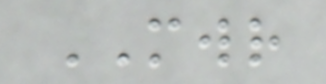MWR
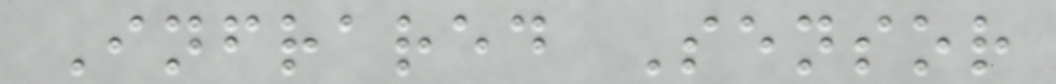Infrared Sensor
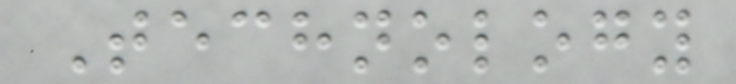Technology
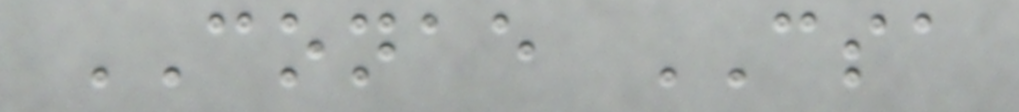CONAE CSA
